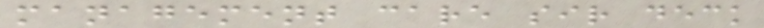management care sir deck
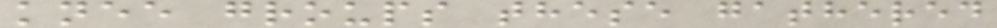knee groups these gathered
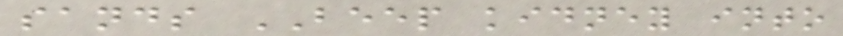sands BEEP kidney into
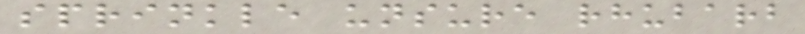sprinkle unsure rhubarb
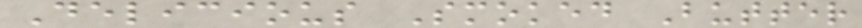Delicious Smoked Butter
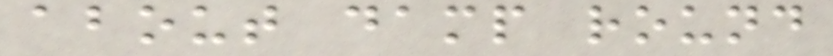about damp round
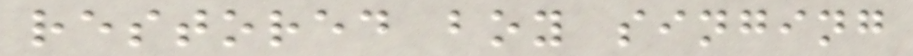restored boy singing
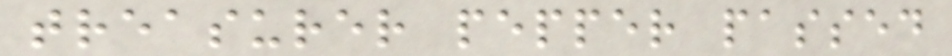treasurer pepper passed
